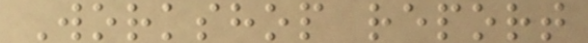Workshop report
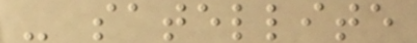- satellite
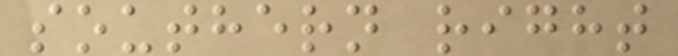southern right
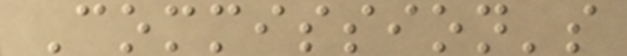Commission's
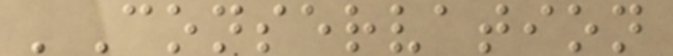'Conservation
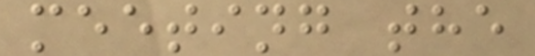meeting the
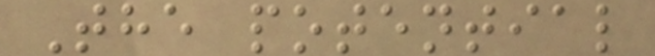The potential
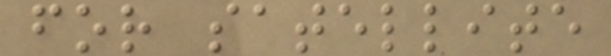for satellite
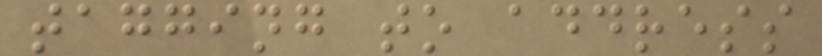tagging to address
